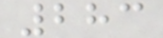283
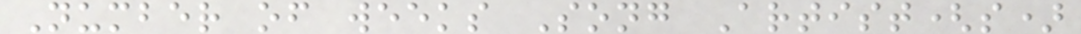Number of weeks Song Artist(s)
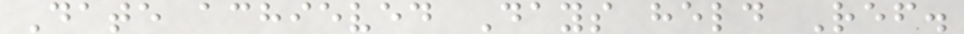Date achieved Days held Ref.
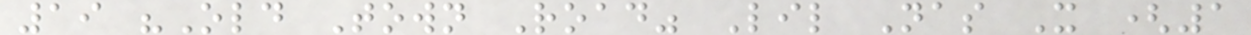19 "Old Town Road" Lil Nas X (1
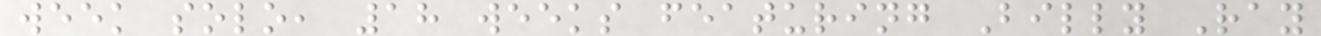week solo, 18 weeks featuring Billy Ray
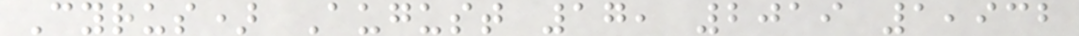Cyrus) August 17, 2019 1,932
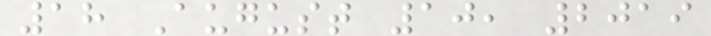18 August 10, 2019
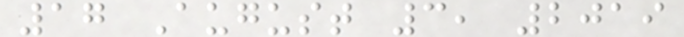17 August 3, 2019
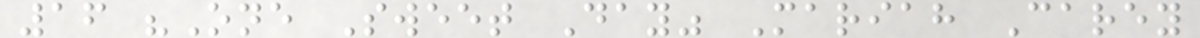16 "One Sweet Day" Mariah Carey
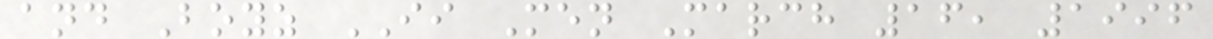and Boyz II Men March 16, 1996
